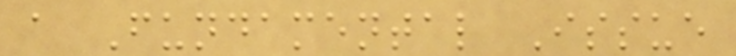a Fundamental Issue
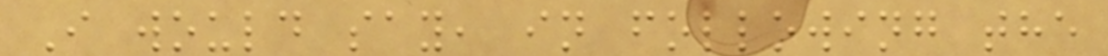I would say, in following the
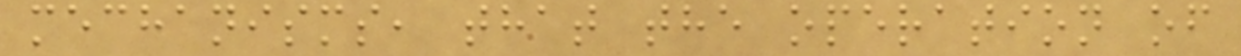mechanisms, that the operation of
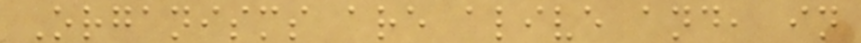Organisms are alive and, in
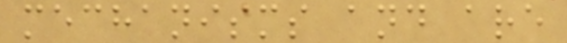mechanisms and are
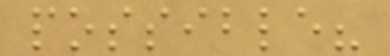possible?
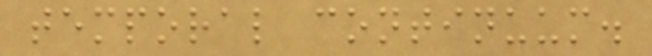temporal continuum.
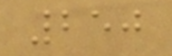250
